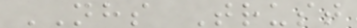NHS Trust
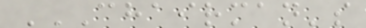CHAIRMAN'S
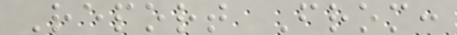Report From:
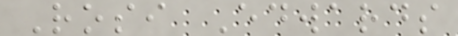Rosi Edwards
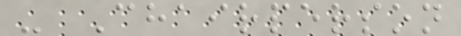- Chairperson
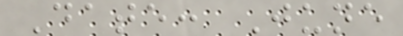Date: June
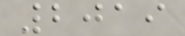2019
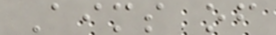Aims of
